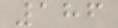186
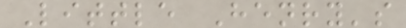Little Henry's
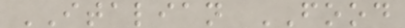ITALIAN FOOD
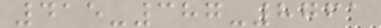415-387-8761
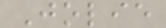Jolie
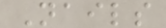Nails
